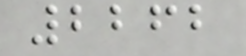2262
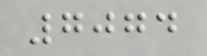7074
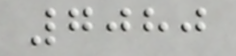7080
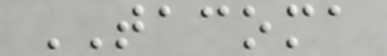TACOMA
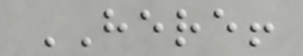HERE!
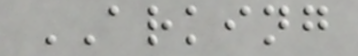ARKING
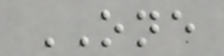ONE
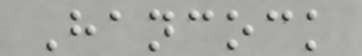Hancock
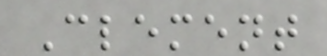Clement
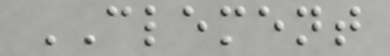CLEMENT
